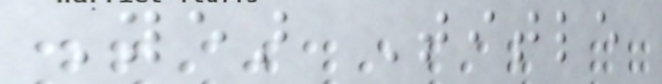Year Title
